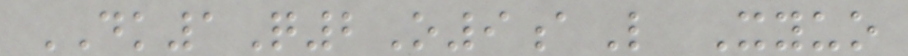DK1Q2O9aL Xyuo
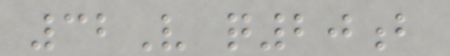32V q20b
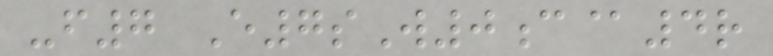-f7 E7sW0c@4r
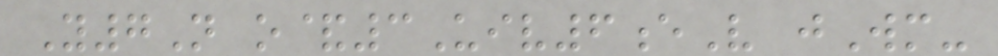Y7N o&3Uiv6eV jWm-
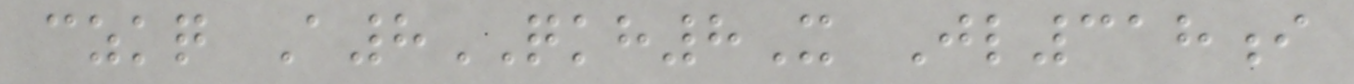czkq A8QKH8X Jl318i
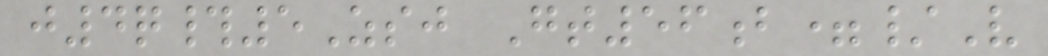j4q#5Zsj Gt56b=/V
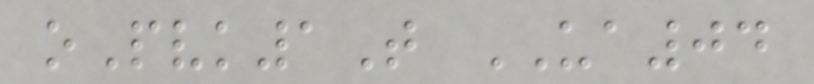oPvk1T UA04
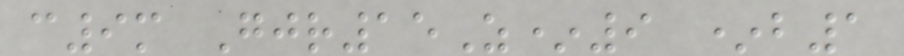c9m Gjr15Z*9 *b1
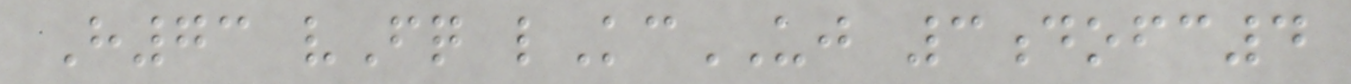H73 vFq lKcUJ 3dofc4
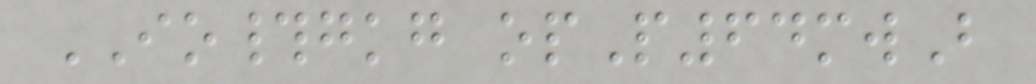IO#gkg opP64mwB
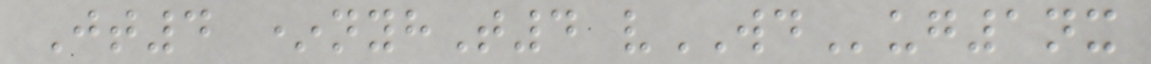Jt4 *nyhT4 vWDug1nx
